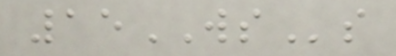15WSs
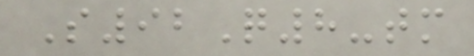S92Q8-tm
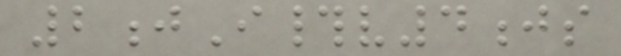2jI#v4js
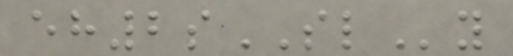eh2sSLy
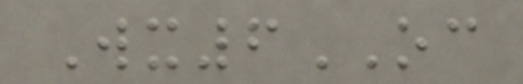Wx6OC
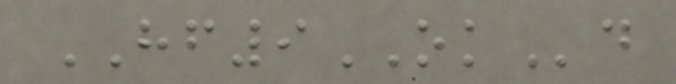HF9OKd
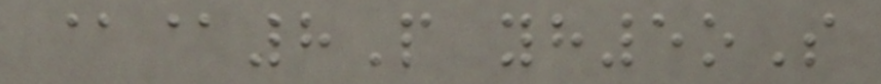@@8P yh5oS
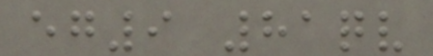eg9 81qv
